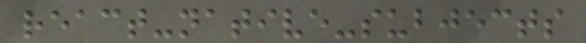react-native-subjects
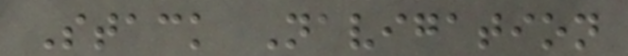Stack Navigation
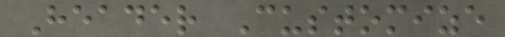Header Customize
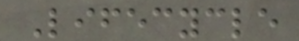Lifecycle
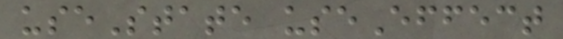useState useEffect
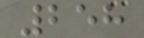258
